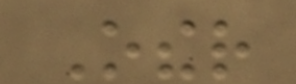Other
